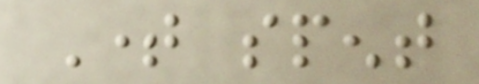Time spent
